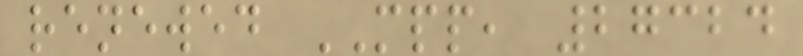renewed MPP, 27324
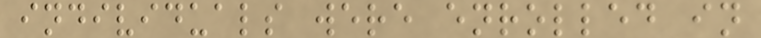individuals were enrolled in
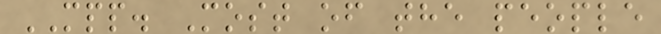MPP. Most of the people
